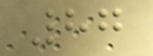87
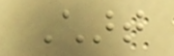Chart
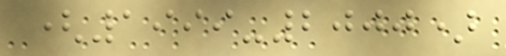(1999-2000)
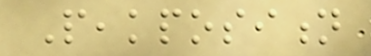Peakposition
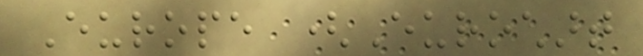Europe (Eurochart
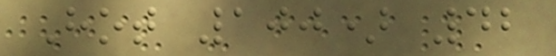Hot 100) 42
